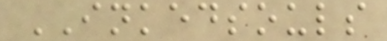INKEDSOULS
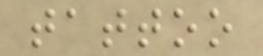tattoo
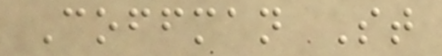Coffman St
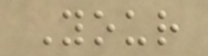Your
